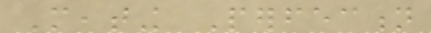Meating Perfection
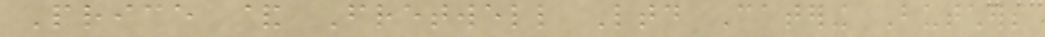Price & Fretwell Ltd Catering Butchers
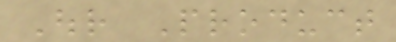Our Product
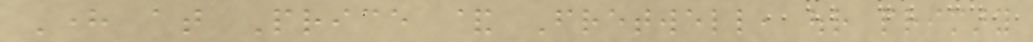Here at Price & Fretwell, our primary
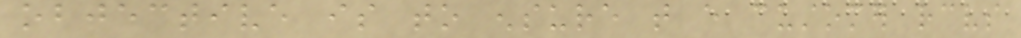objective is to ensure that every customer receives
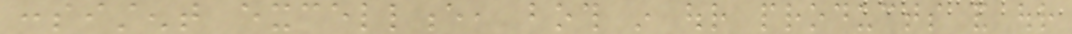consistent excellence, both in our products and our
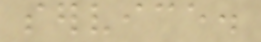service.
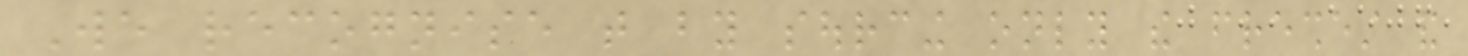We recognise that by sourcing only the freshest and
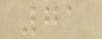71
